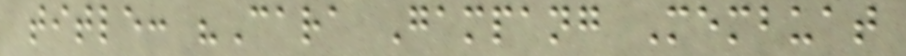title: "Cara Gampang Membuat
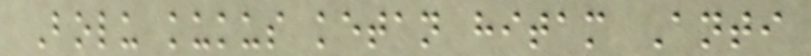Bolu kukus ketan hitam Anti
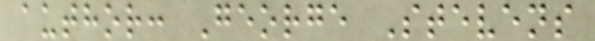author: George Stevens
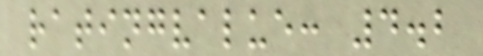ratingvalue: 4.2
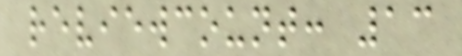reviewcount: 13
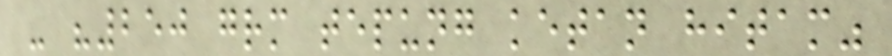- "250 grm tepung ketan hitam"
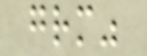grm"
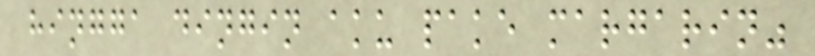hingga dingin aku pake margarin"
